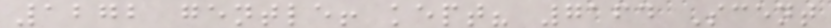1272 gentle! kept? 7164 Scent
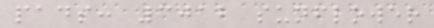pads: 3012 sunflower
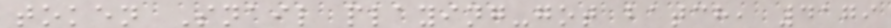token Snail playing-got batch, 4179
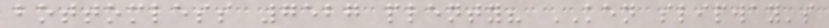bottomless 7527 plenty? KEN slipway's
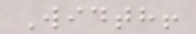Width!
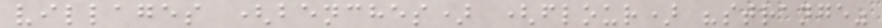villages (benches) (flour) "strange"
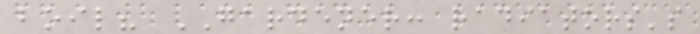boil? GARDENER: radiators's
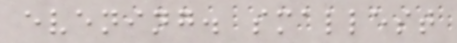evening. smallest
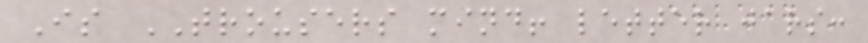Is TROUSERS mind! letter jars:
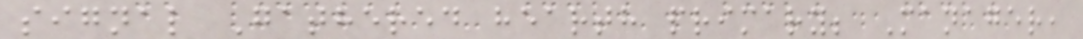signal Gathered hearth primary; Manager,
